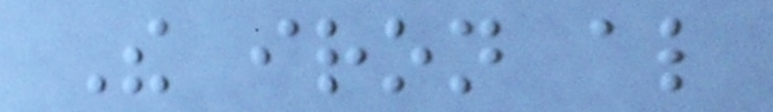The iron also
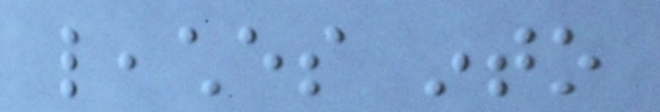leaches into
